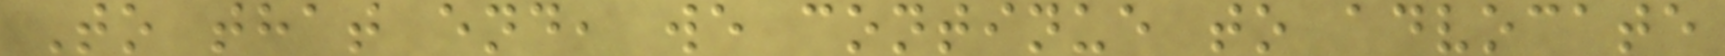To that end, we continue to advocate
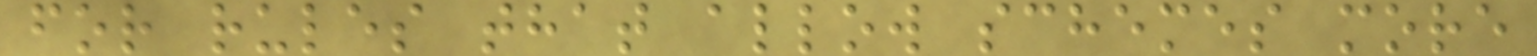for rules that allow schemes more
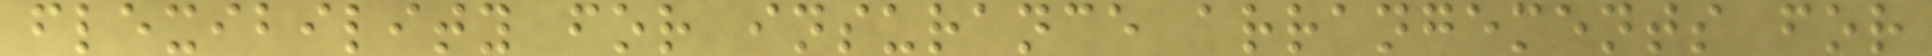flexibility for insurance arrangements for
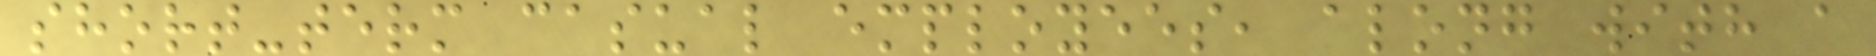short-term casual employees, along with a
